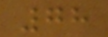78
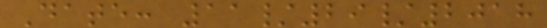Date: 11/29/2018
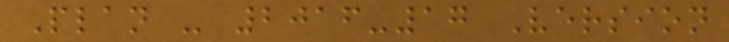Plan - 2016-17 Version
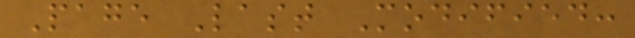Page Last Modified:
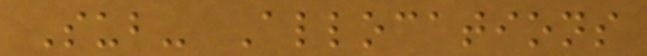Sub- Allocations
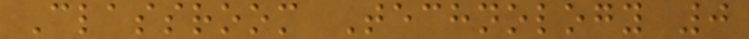Classroom Technology 0
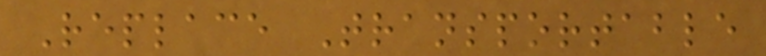Replace Transportable
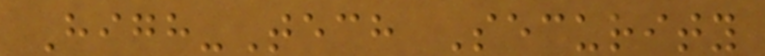High-Tech Security
